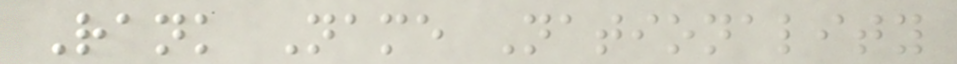Rank Name Nationality
